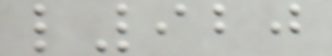l920
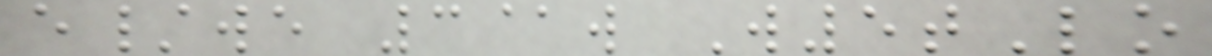e/we 3@w W5tLo
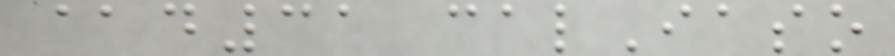@d31 calIaso
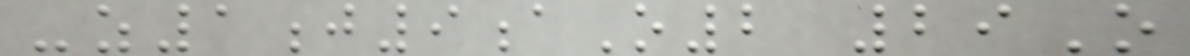-z1j9aO2 29O
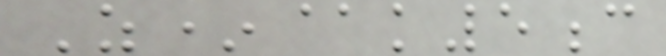Z*@k5c
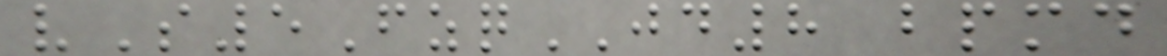vS5FzqJD8 bpmd
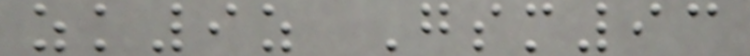zk9z Gsm93
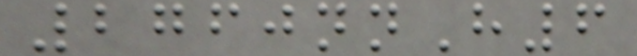2760nnH6
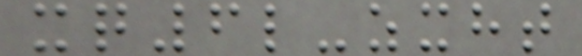xq6l-zxht
